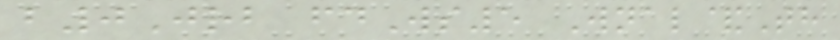b0Jrb fdWs5 Wnal&Th
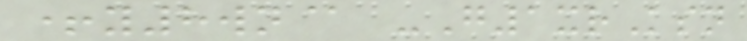+y8wn@ -G1xrKsn
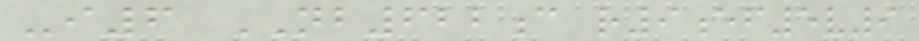-i6 NB622c r9ef5v9
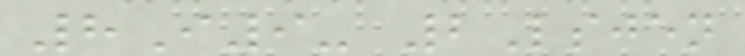8I9- 2Lsjen
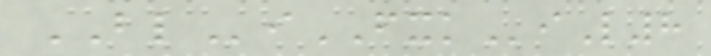BLiFXKiL8
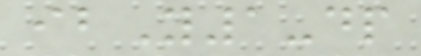ibY1-dp
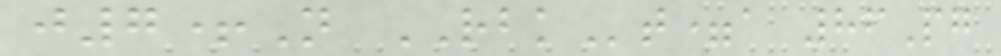j7+N RBKt=a 86Pg
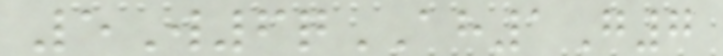5W6qAH1G7
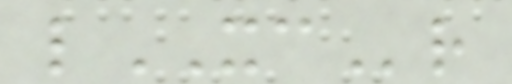lXCr
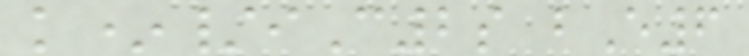k*/iC2s bE6
